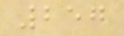257
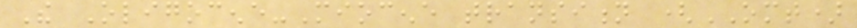The Oligocene-Miocene transition (OMT)
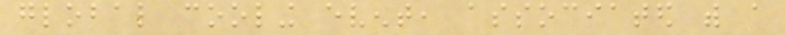global cooling event, associated with a
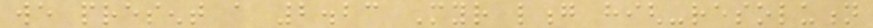we present a 2.23 Myr long high-resolution
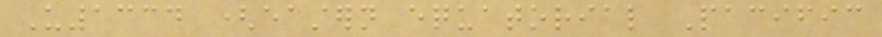U1334 (eastern equatorial Pacific
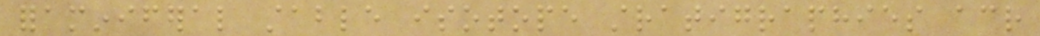foraminiferal stable isotope stratigraphies across
